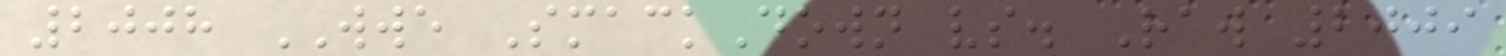2008 WWE SmackDown vs. Raw 2009
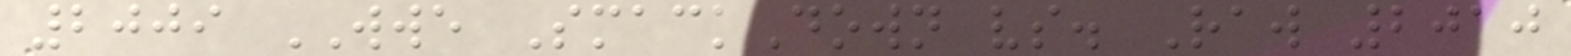2009 WWE SmackDown vs. Raw 2010
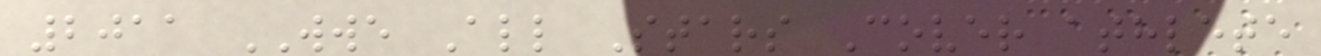2011 WWE All Stars Cover athlete
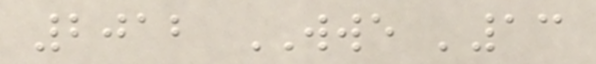2012 WWE '13
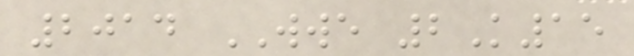2014 WWE 2K15
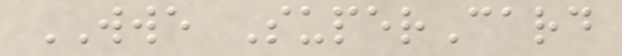WWE SuperCard
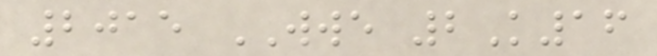2015 WWE 2K16
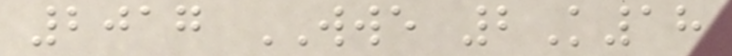2017 WWE 2K18
